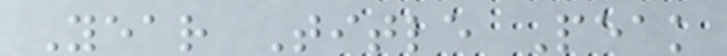Year Title Peak
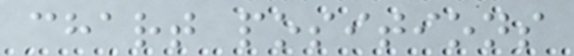chart positions
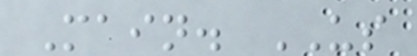Main. US
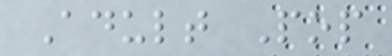Adult Pop
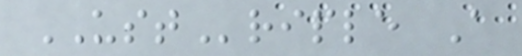USTriple A
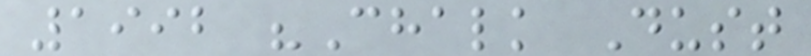1992 "Chalk Dust
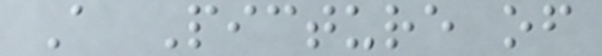A Picture of
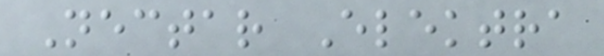Nectar Elektra
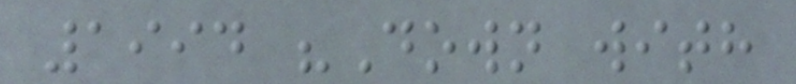1994 "Down with
